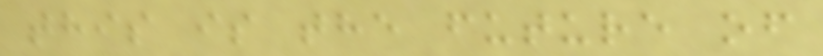this is the future of
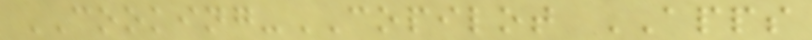COOKING-COPILOT APPS
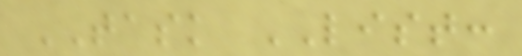TASK LIST:
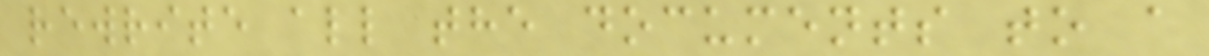rewrite all the documents to a
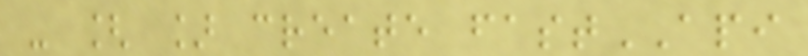- [ ] create fastAPI
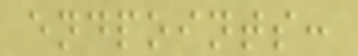endpoints:
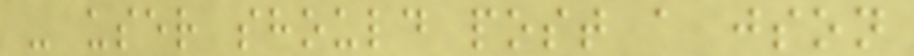- user should post a json
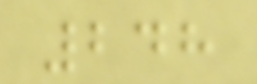248
